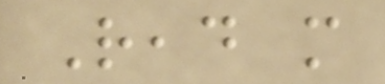Read more
